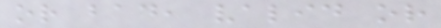or bad, valid or
